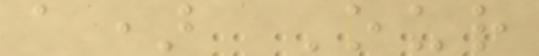a) Our
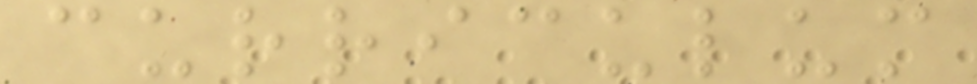curriculum
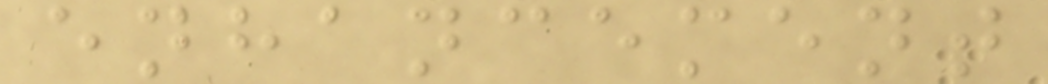enhancement
